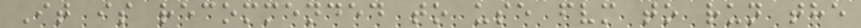It is recommended to use fvm to run the
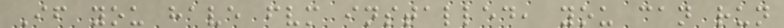If you have fvm installed, you can run
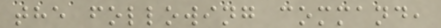the following command,
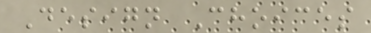Design Choices
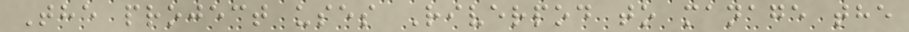The project uses Riverpod to manage the
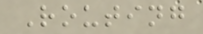Routing
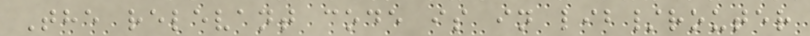The relevant code is in lib/router
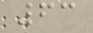63
